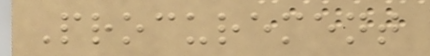Procurement
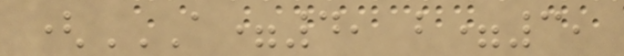(A=4, B=3,
